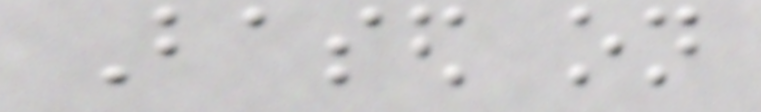Based on
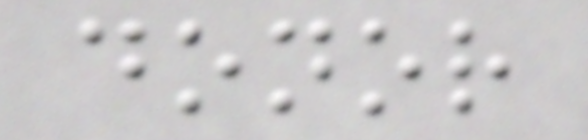donor
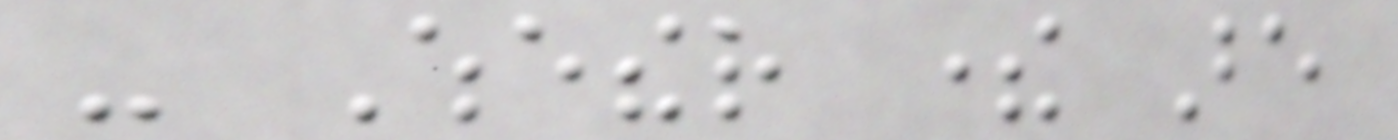- Whether there are
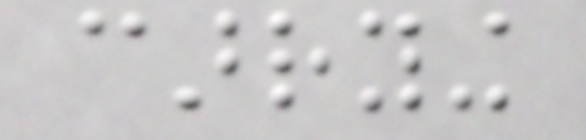carrying
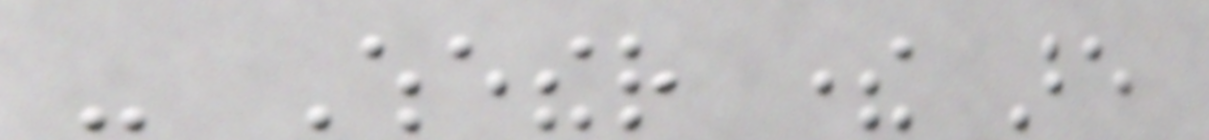- Whether there are
